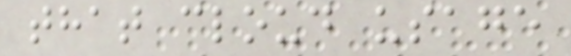that cloud usage
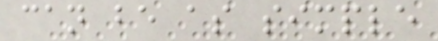can be as simple
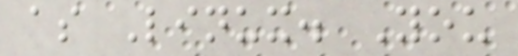as Linux. You
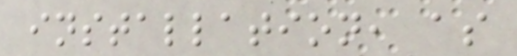installation, as
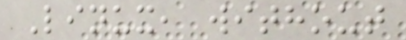Linux, without
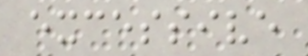excessive
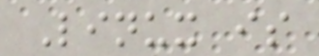Linux is
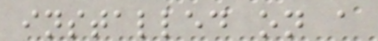installed on a
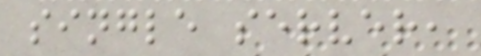single server,
